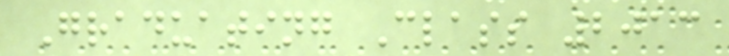Graduating Class 2013
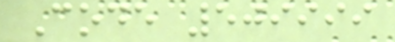Code 509999
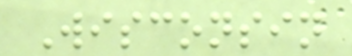Wisconsin
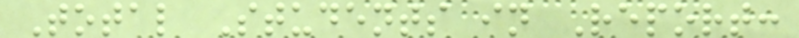Total Students in Report:
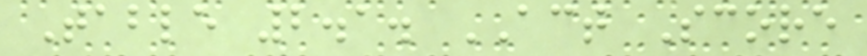Table 2.1. ACT Score
